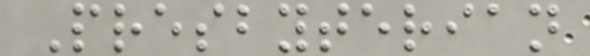Presbyterian
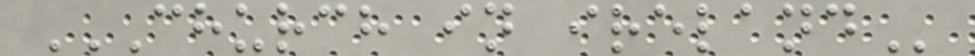CHURCH IN IRELAND
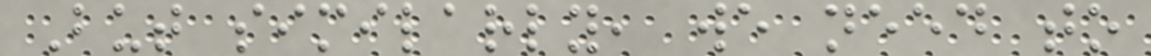But similarly, we need to
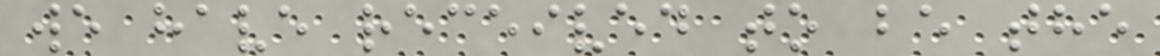we have received to be the
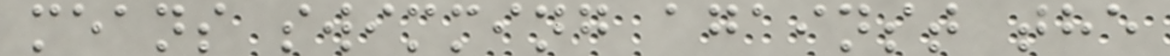means swimming against the
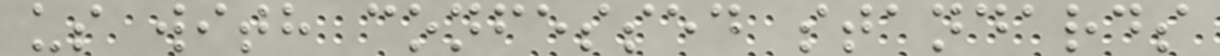us with confessed standards
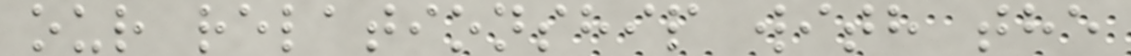our relationship with the
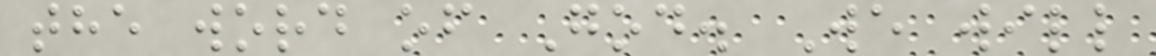the word of God. We will
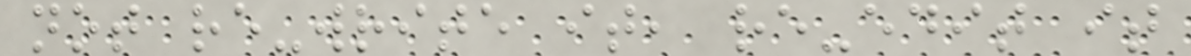not re-write it, re-edit it
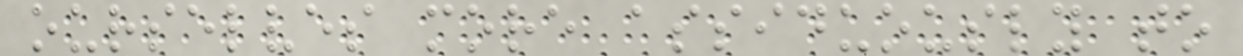ourselves more assiduously to
